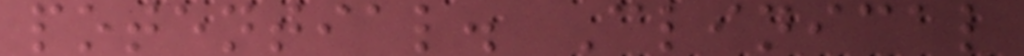potential. Clinical
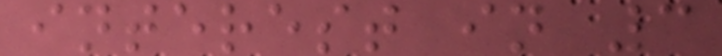interest in 3
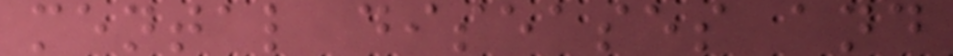mental diseases and
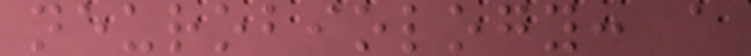neurobiology: a
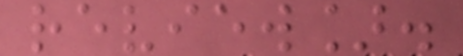review].
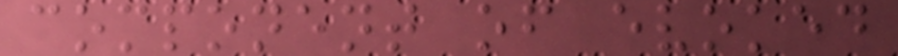component of evoked
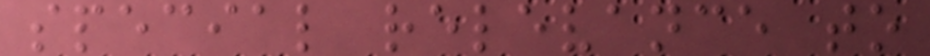special relevance to
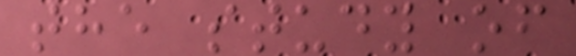the study of
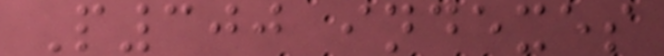P300 indexes
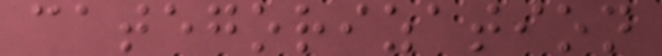categorization
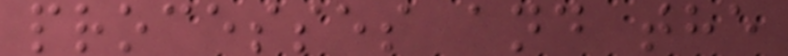processes and the
